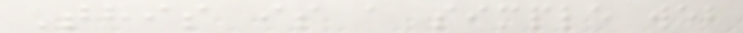This is a simple web
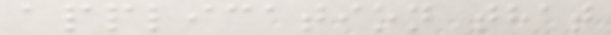application that
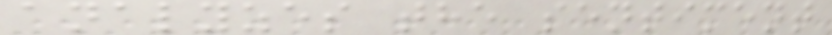analyzes the sentiment
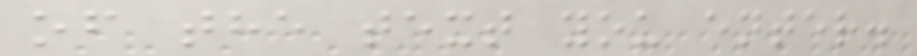of the text you enter.
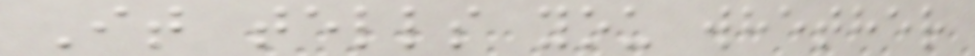It tells you whether
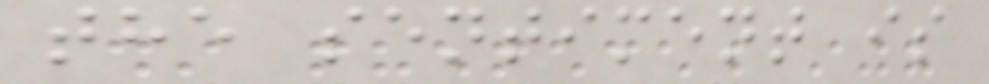the sentiment is
